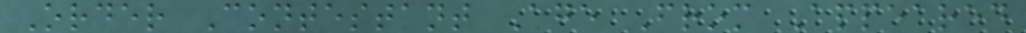Order Contestant Age From Appeared
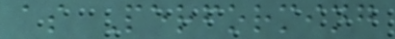as Performing
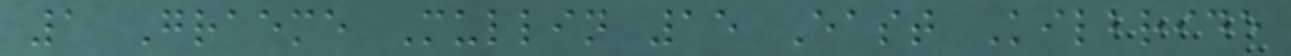1 Graeme Mullin 15 East Kilbride
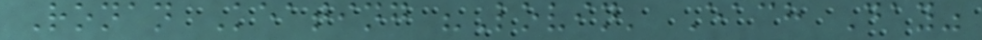Ronan Keating "Lovin' Each Day"
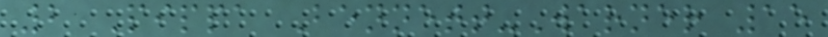2 Pippa Bennett-Warner 15
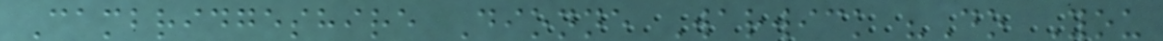Cambridgeshire Dionne Warwick "Do You
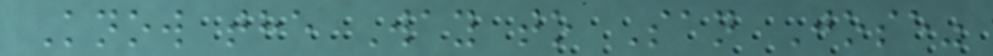Know the Way to San Jose"
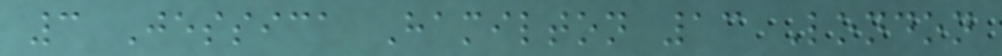3 Jessica Hamilton 13 London
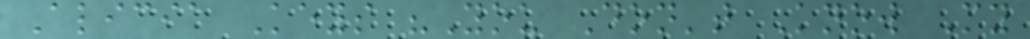Alicia Keys "You Don't Know My
